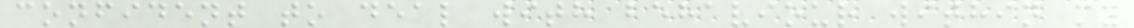confident to deal with behaviour within my
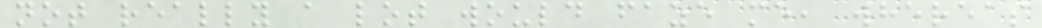not really a lot would faze me, whereas
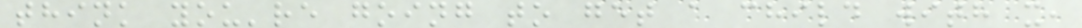think you're going to get a child with x,
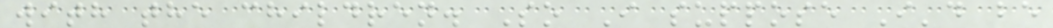with the children. So I suppose I'd be
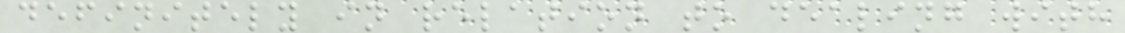definitely in relation to dealing with
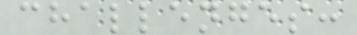challenges:
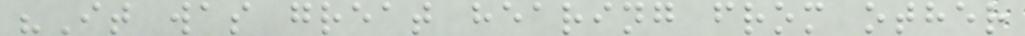"It was great hearing from other
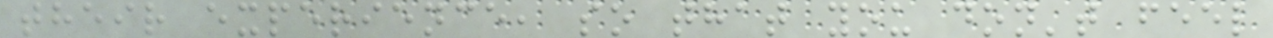their experience, so that you don't feel
